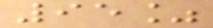95%
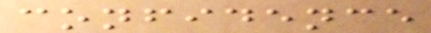confidence
